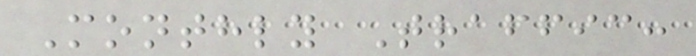Monthly Traffic:
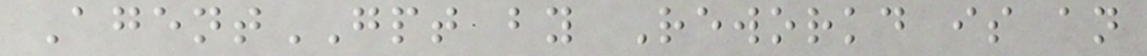AgentGPT by Reworkd is an
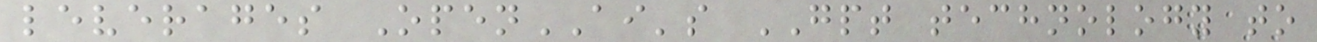leverages OpenAI's GPT technology to
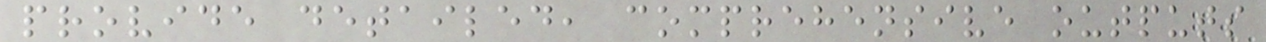provide detailed, comprehensive outputs
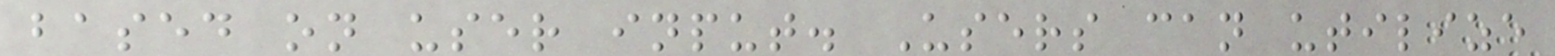based on user input. Users can utilize
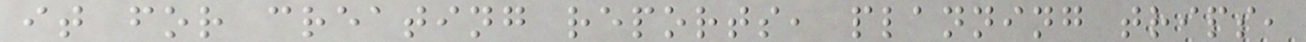it for creating reports, planning trips,
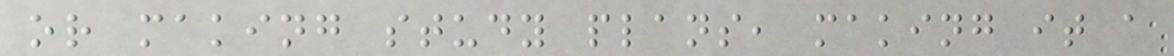or making study plans, making it a
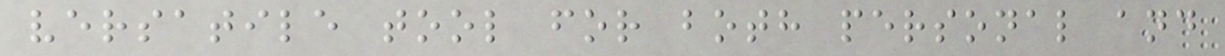versatile tool for both personal and
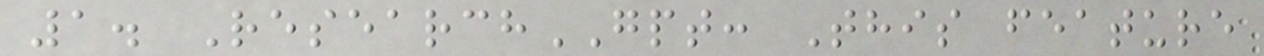1. ResearchGPT: This feature
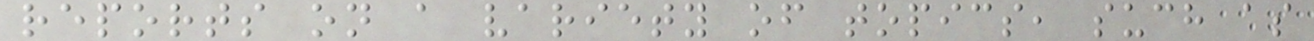reports on a variety of topics, such as
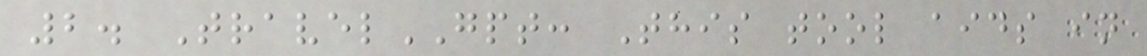2. TravelGPT: This tool aids in
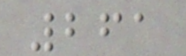261
